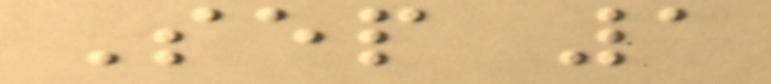Sep 1
